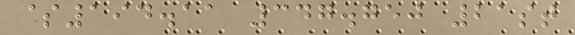$194.11 347.750 21st
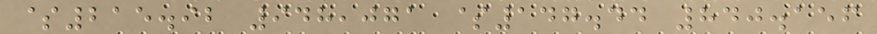$215.92 948,071 $147.44 840.156
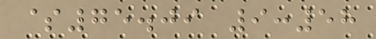$75.09 9:58
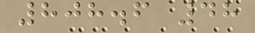808.6 48
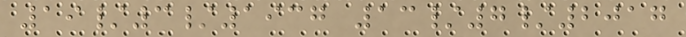19/3/1937 13/7/2017
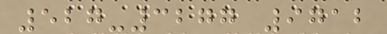527-3277 9712
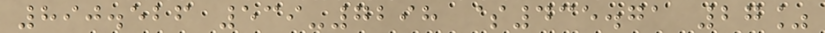890.526 539-7298 $435.71 27%
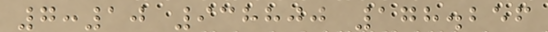7:10 938800 178.256
